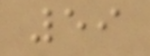59
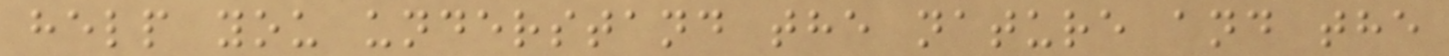help you understand the nature and the
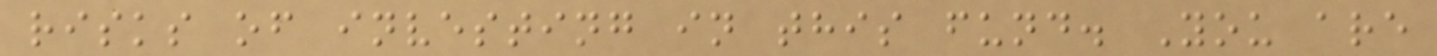risks of investing in this fund. You are
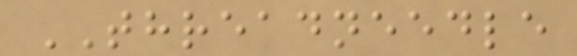THREADNEEDLE
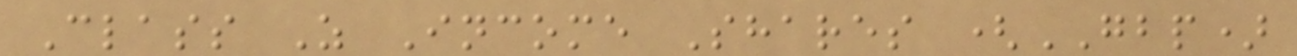Class Z Income Shares (GBP)
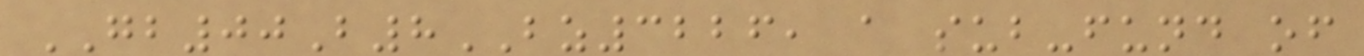GB00B8BZ3226, a sub-fund of
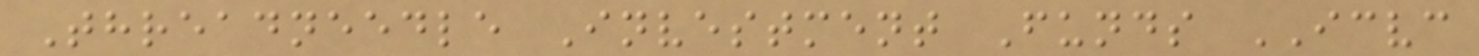Threadneedle Investment Funds ICVC
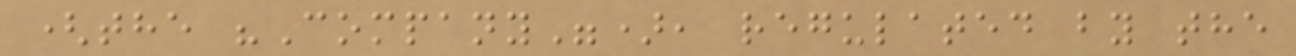(the "Company"), regulated by the
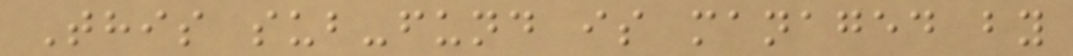This sub-fund is managed by
